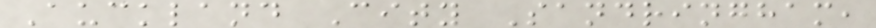Auckland City Sandringham,
